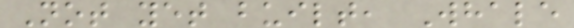Not yet built, Whale
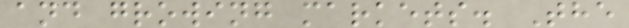and growing markets. The
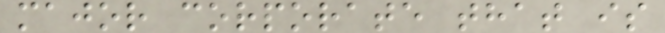major corporate that is
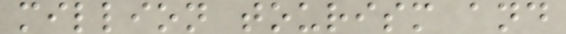million tourism and
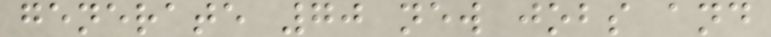generate 70 new jobs and
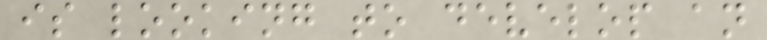is looking to develop an
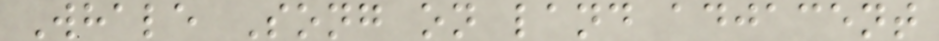Whale Song on land adjacent
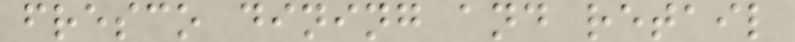fresco dining and retail
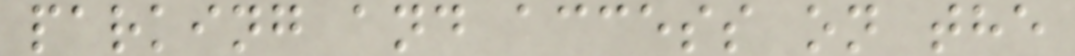parking and access on the
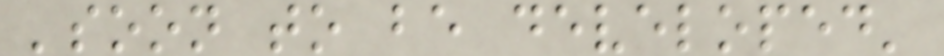'soon to be developed'
